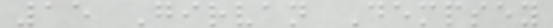15 Girvan Dempsey
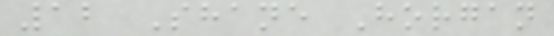12 Shane Horgan
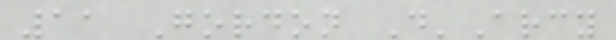11 Gordon D'Arcy
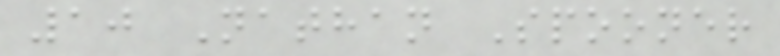10 Nathan Spooner
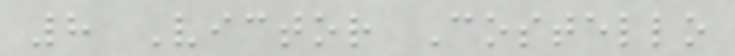8 Victor Costello
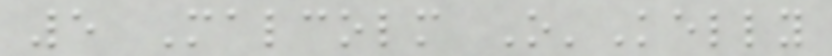5 Malcolm O'Kelly
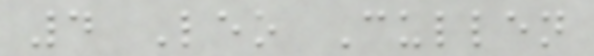4 Leo Cullen
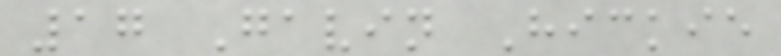17 Gavin Hickie
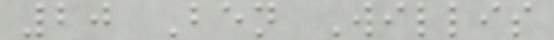20 Ben Willis
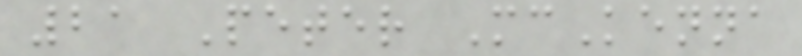21 Peter McKenna
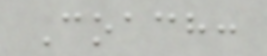Coach:
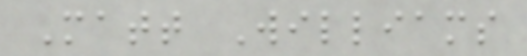Matt Williams
